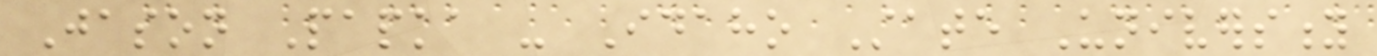Jason Papka - Idaho State University
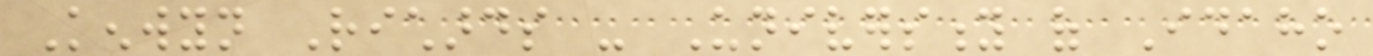Kenwyn Richards - University of Idaho
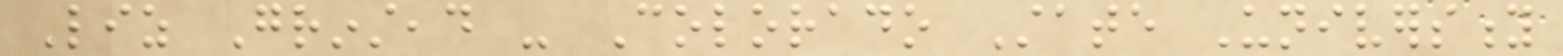Liz Grinstead - Colorado State University
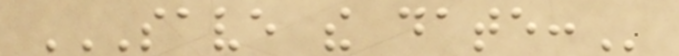SAVE THE DATE:
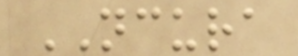NCURA
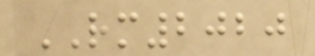RM2020
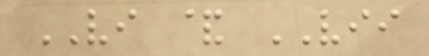VI & VII
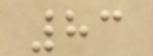83
